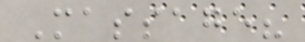Massage?
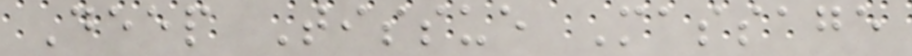Deep Tissue Massage
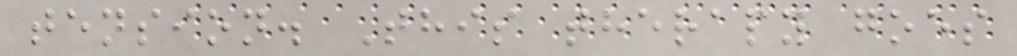tension. This therapy goes
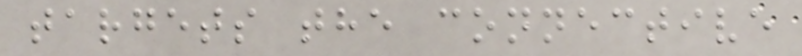targets the connective
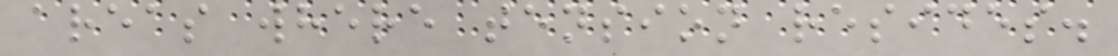areas where tension resides.
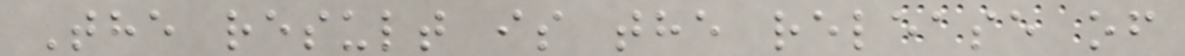The result is the release of
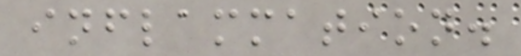inflammation.
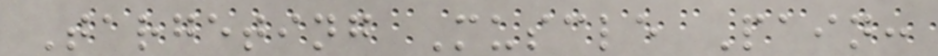Targeting Muscle Pain:
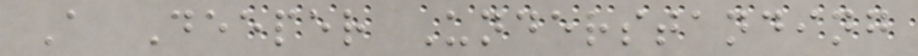A Deeper Understanding
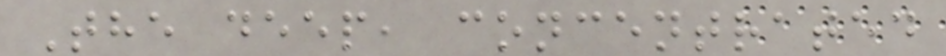The deep, concentrated
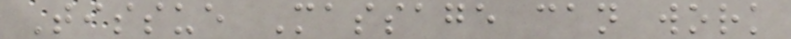Tissue Massage can work
